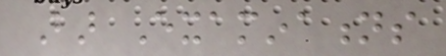Bar Examinations
